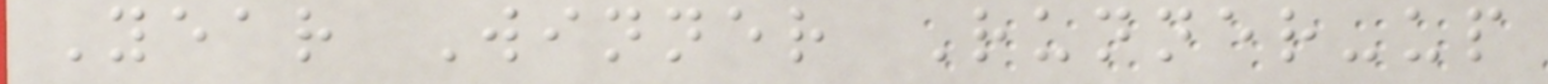Year Winner Runner-up
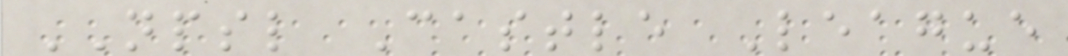NPSL Castle League
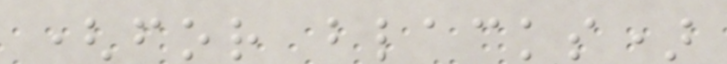(for blacks)
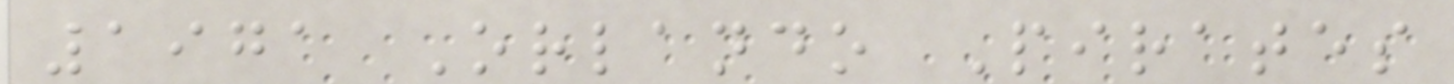1971 Orlando Pirates
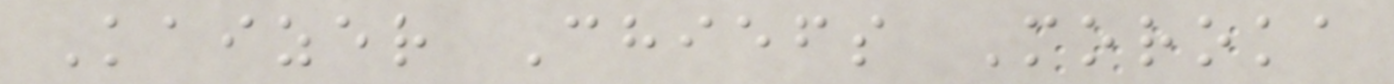Kaizer Chiefs Moroka
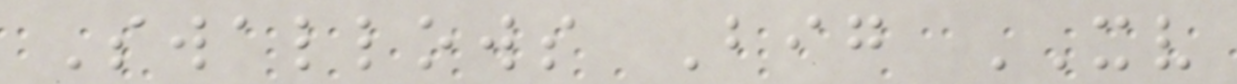Swallows Big XV
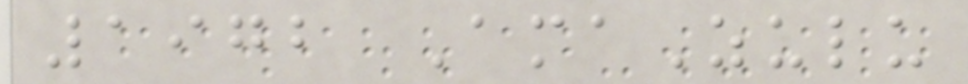1972 AmaZulu
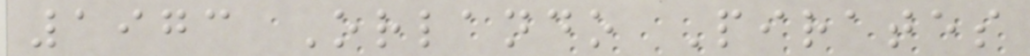1973 Orlando Pirates
